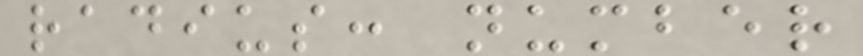radius: number
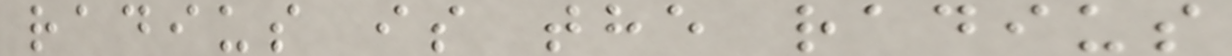radius is the radius
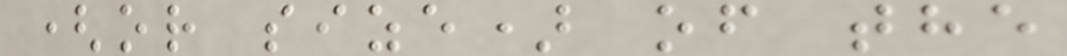(or size) of the
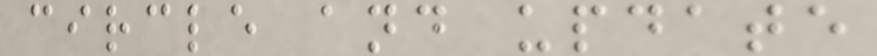circle and update
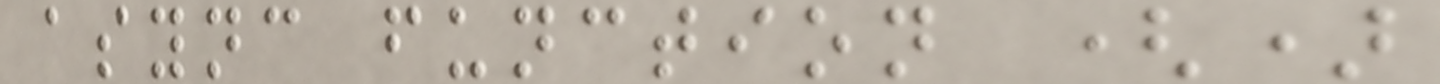async function ()
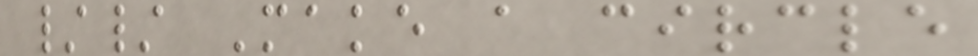// Make a circle
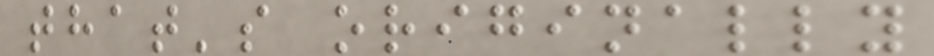that's originally
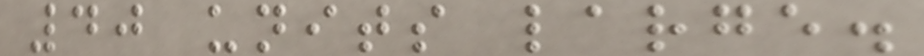40 units large.
